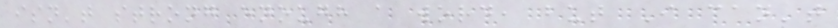isn't strong enough a word, but I can't
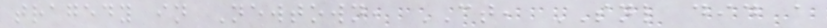tragedy in Newtown, CT, SNL did a
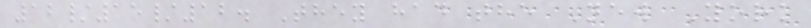12/15/12. They had the New York
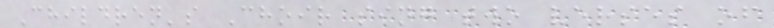Children's Choir sing two verses of
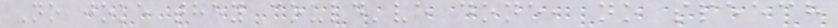No joke they could've done, no speech
